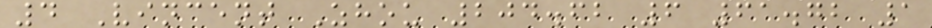4 Vincent Zhou 204.62 6 61.72 1
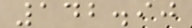142.90
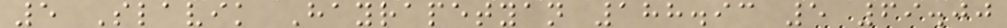5 Slavik Hayrapetyan 188.93 5 69.00
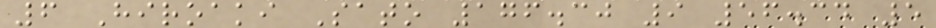6 Hiroaki Sato 176.30 9 56.34 5
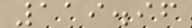119.96
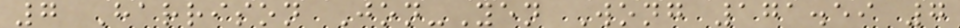7 Harrison Jon-Yen Wong 171.59 7
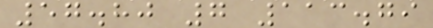57.80 7 113.79
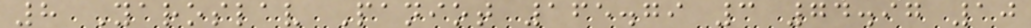8 Yaroslav Paniot 165.79 3 74.97 10
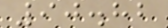90.82
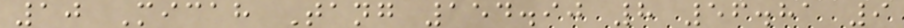10 Micah Tang 154.90 8 56.81 9
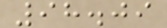98.09
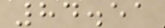84.51
